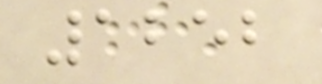1252
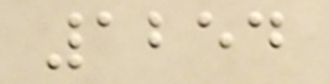1254
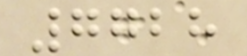7728
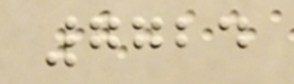7724
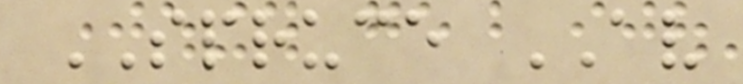SPRUCE AV
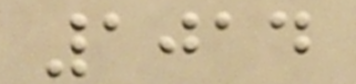1014
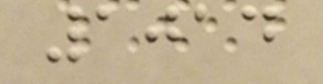1014
